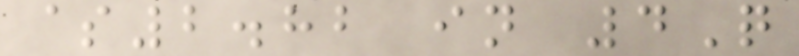$2.82 in 4Q
